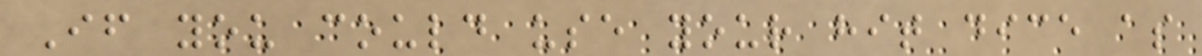If you could use your hit dice as
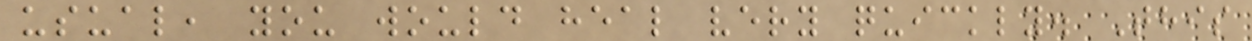usual, you would heal very quickly. This
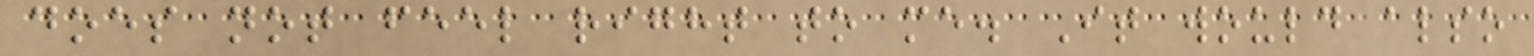does not feel right to me. It would also
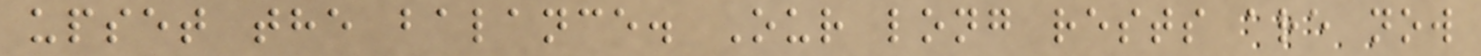upset the balance. Our long rests are now
